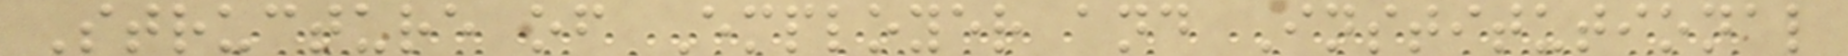Structure of Employer and Institutional
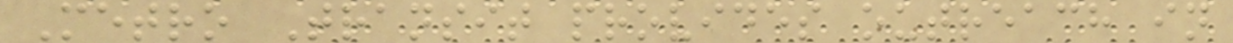Metro Transit provides outreach in
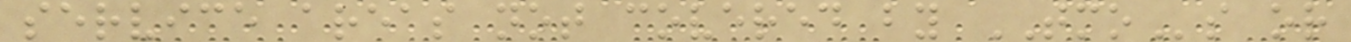service areas not covered by TMOs or
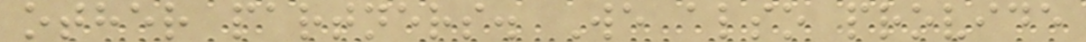other partners. We also provide
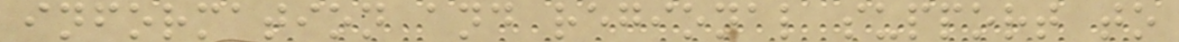information and regional support to
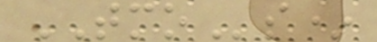TMOs*
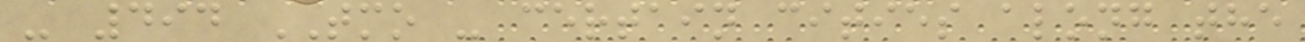- 494 TMO - certain cities along the
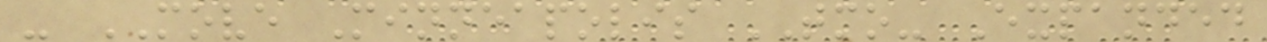- MOVE Minneapolis TMO- Expanded
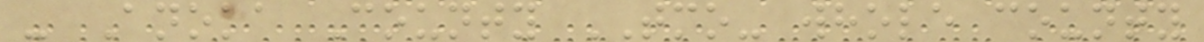- Anoka County TMO- whole county
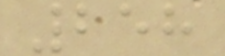258
